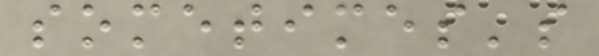sometimes's
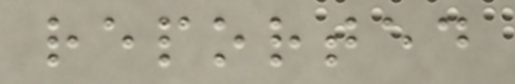reported
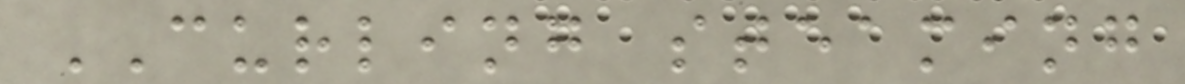CURLING steaming
